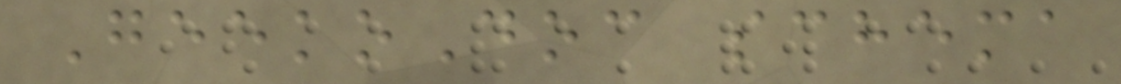GeekoDoc schema
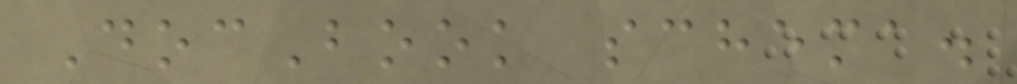DocBook schema.
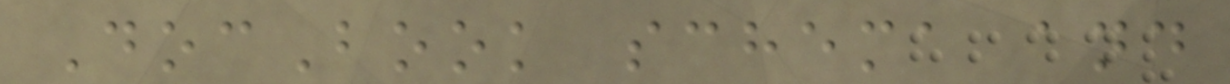DocBook schema and
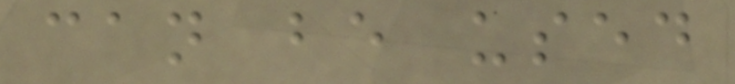can be used
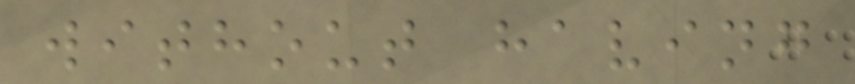without having
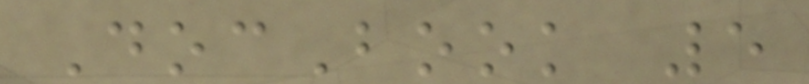DocBook 5
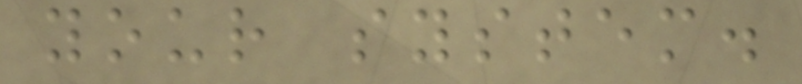your system.
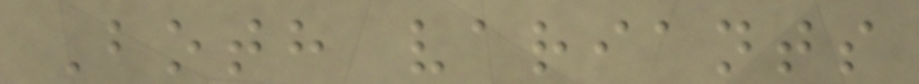Both variants
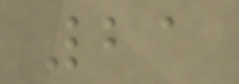21
